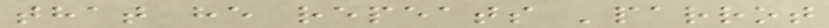that he repeats 'parrot
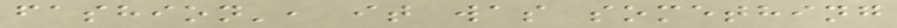fashion', it was something
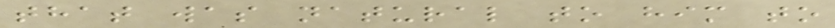that was natural to him to
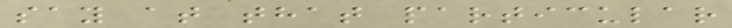say at that particular
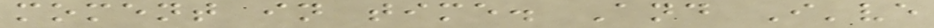moment in time. And I've
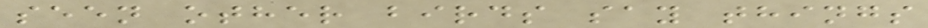seen other birds say things
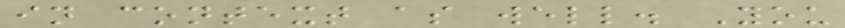in context as well. You
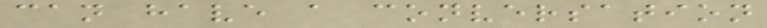can have a conversation
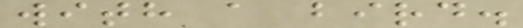with a bird.
